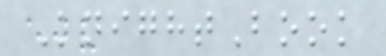KnightBook
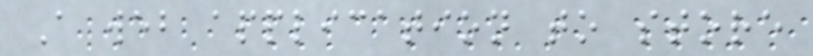A web application to store
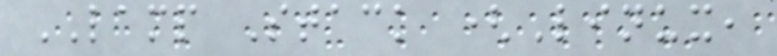LAMP Stack (Linux,
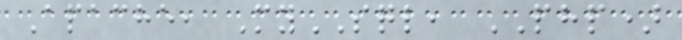Apache, MySQL, PHP)
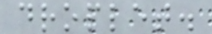droplet.
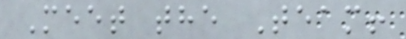Meet the Team!
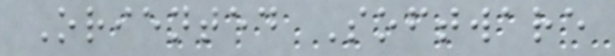Oriented Software
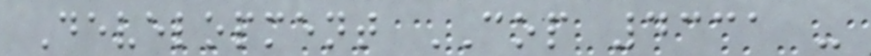Development COP 4331 -
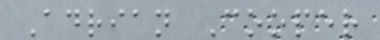Adrian Cooper
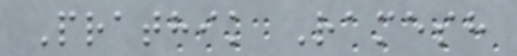Prathik Ramesh
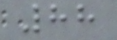88
